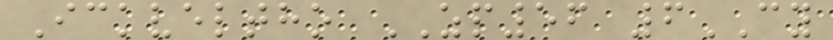Ickveltho ZP56 6CY
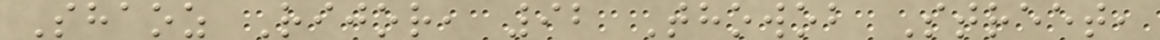Shaoz Rijor, 92 Thowob Street,
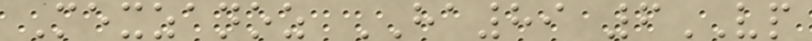Mexzanoz HA89 6VP
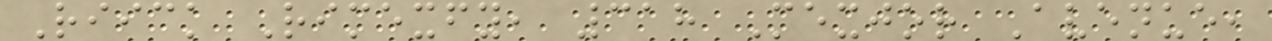Riick Rimexfy, 318 Mexjor Avenue,
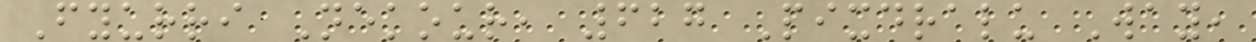Fyurri Nekour, 627 Pixdralu Way,
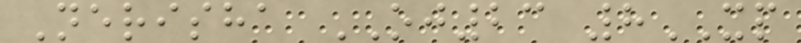Nerisha OJ23 8XP
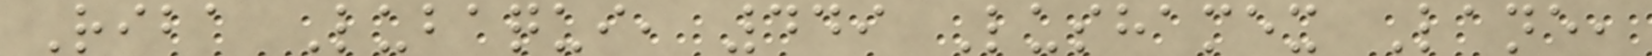Riba Lubaqui, 449 Lushamex Lane,
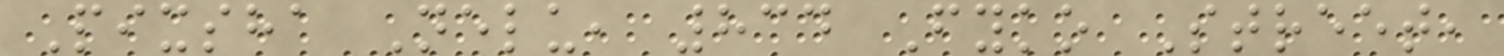Pixsha Nelu, 834 Fyko Street,
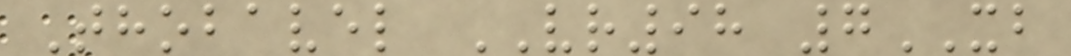Thobavel VR98 7XB
